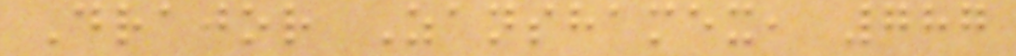Drajor Zanshamex, 787
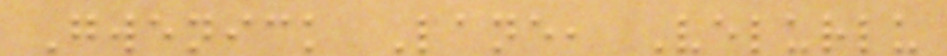Gwenick Lane, Velurlu
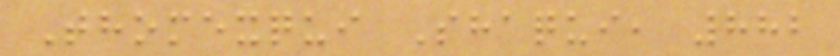Thomexqui Shaqui, 882
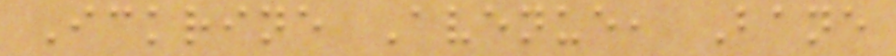Ickrine Avenue, Bane
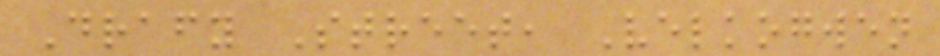Drafy Street, Velkogwen
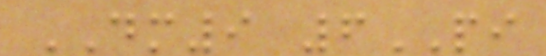DM9 6PI
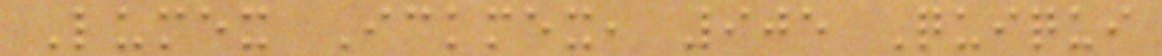Lumex Ickmex, 905 Quiqui
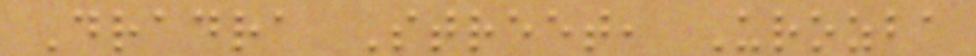Dradra Street, Urozba
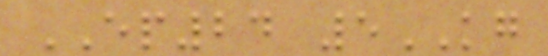EP24 5KG
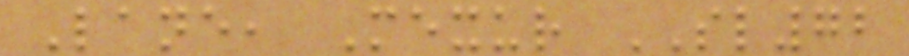Lane, Mexur SL72
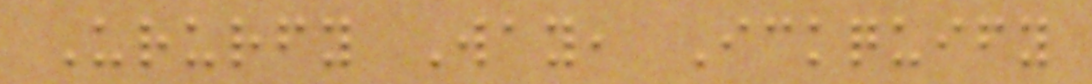Ururfy Way, Ickquify
